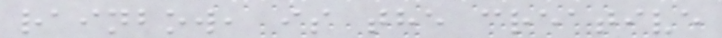rainbow, is the creative
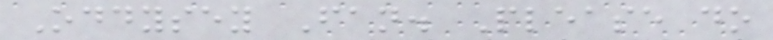Oddysey Fan. Please do
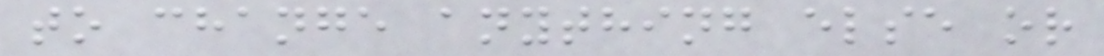to change anything else or
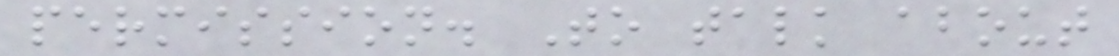permission. To talk about
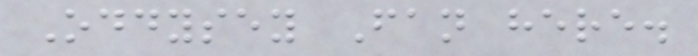Oddysey Fan here.
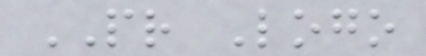PR Logo
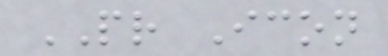PR Icon
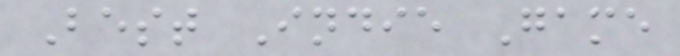Best Indie Game
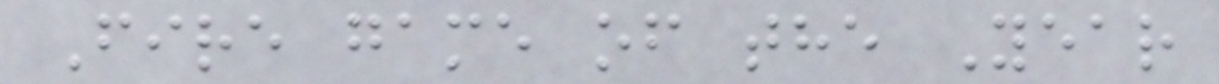Fire game of the Year
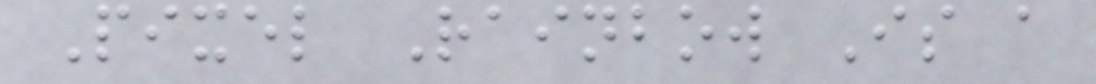Pixel Rainbow Is a
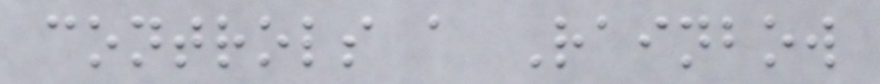controls a Rainbow
